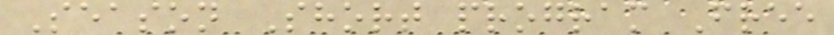Season Short program Free
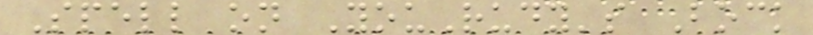Spell on YouRudy's Bock
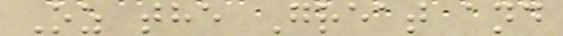Oz the Great and
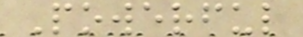Powerful
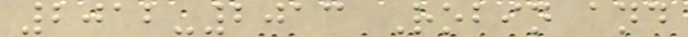2012-2013 Robin and
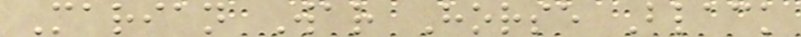Marian War Horse Black
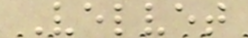Velvet
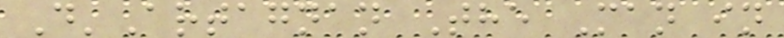D'Artagnan The Man in
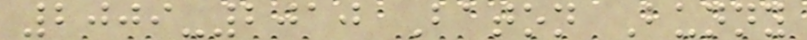2009-2010 Baton Bunny
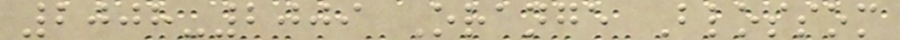2008-2009 Orange Blossom
